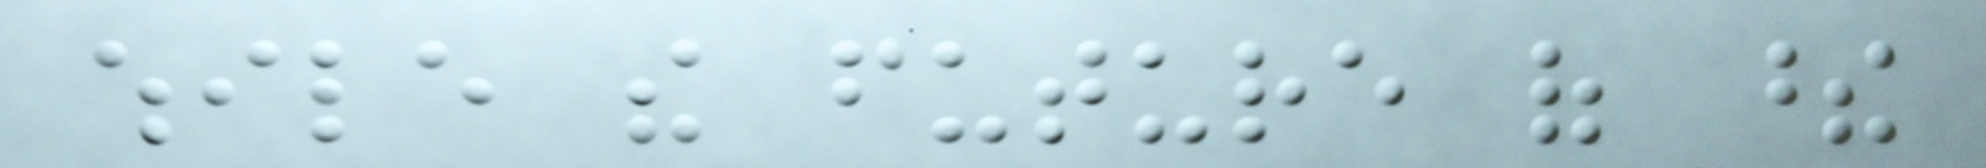while the future of these
